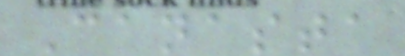Canasta
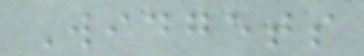Widgets
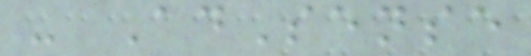- AdSense
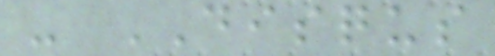- DISQUS
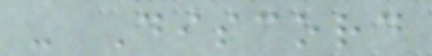- Discord
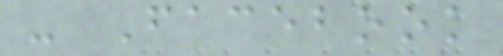- Facebook
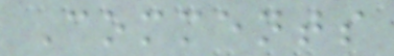Comments
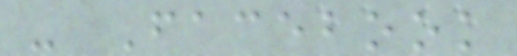- Facebook
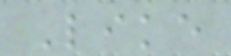Like
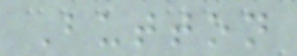Button
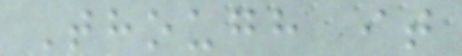Though it
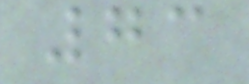73
